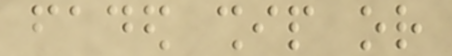faded ship or
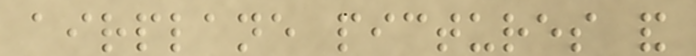airplane pictures and
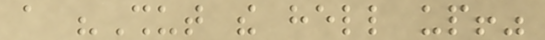a "Shut the hell up!"
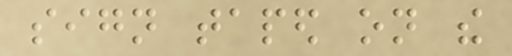sign taped on the
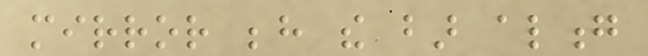mirror behind the bar along
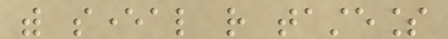with several rather tasteless
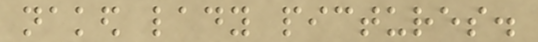naked lady pictures.
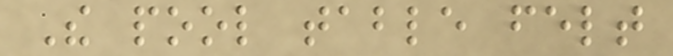The pool table felt
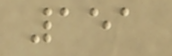151
